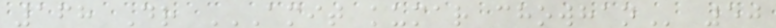168 Dr AMIT KUMAR CHOWHAN 50
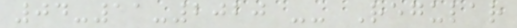04-11-2020 -- Regular
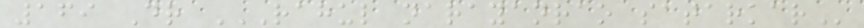169 Dr RAHUL NARAYANRAO SATARKAR
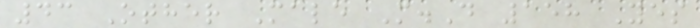43 Other Male M.D 158 Yes
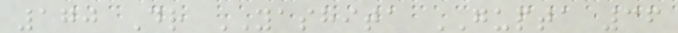170 Dr YASHITA GUPTA 36
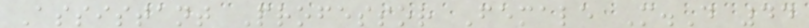Assistant Professor Female M.D 44
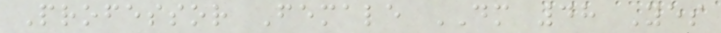Professor Female DM 48 Yes
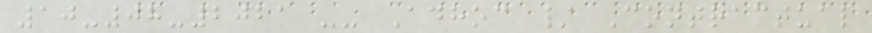10-08-2021 -- Adhoc / Contractual
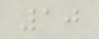10
